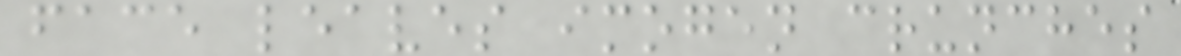face leaves imogen crunches
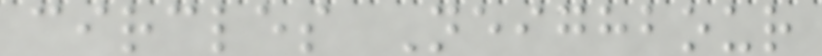circles Neighbour
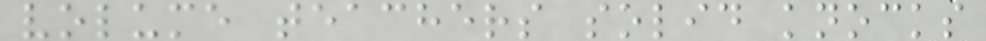volume teachers solid knocks
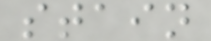stain
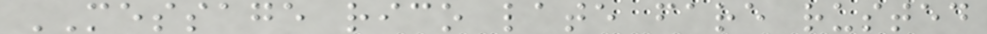MESSAGE rico late fare rusted
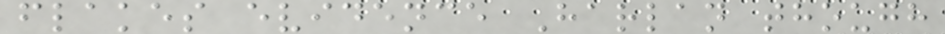flakes evidence Harlan though
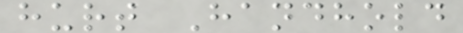hurt Handhold
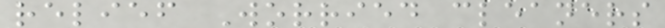relief Worried cleaners
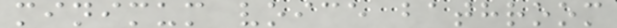minimum voice bathroom
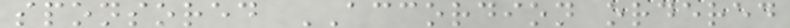sponsored ACCORDION ordered
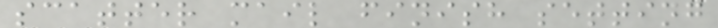scatter mail finish setting
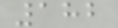182
